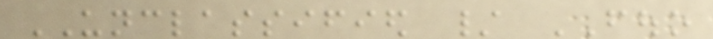UNCLASSIFIED / FOUO
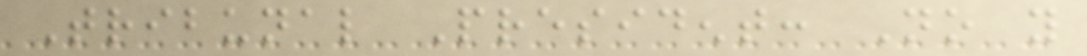Tribunal President: No you
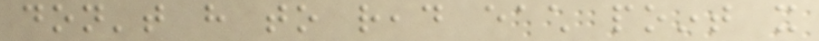don't have to read each point it
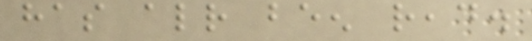has already been read.
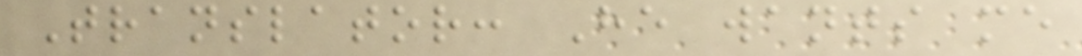Translator: He wants me
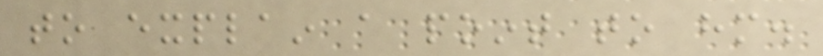to explain a point to him.
